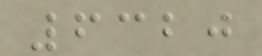6320
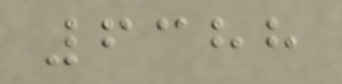6388
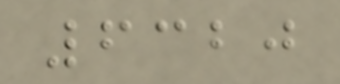6320
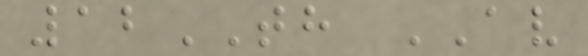12TH AV
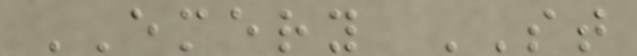EMERY ST
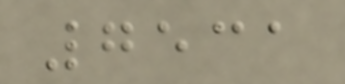7531
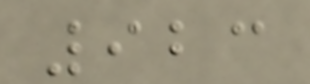923
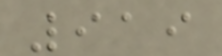919
